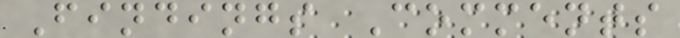Findings Comments
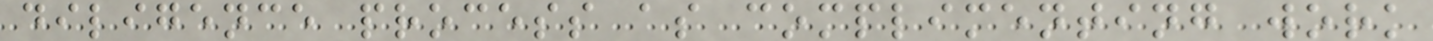diligence process as complimenting work
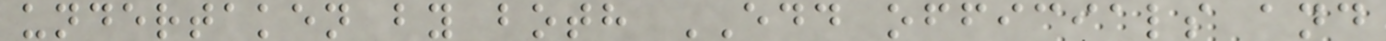undertaken by both EDD officials and
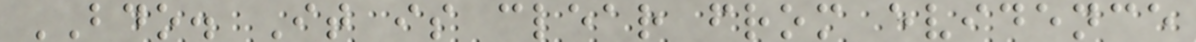BDO. It is clear from evidence
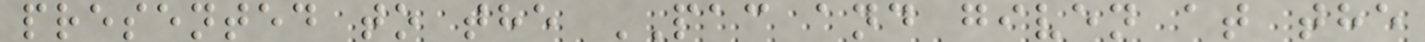presented to the PAC and given at the
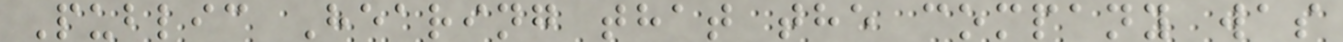Public Hearing that the company was
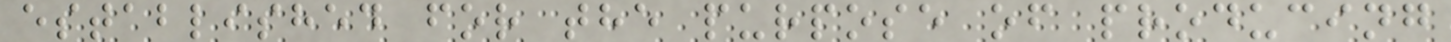established for the purpose of producing
